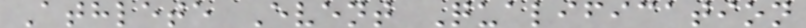Athlete Event Qualification
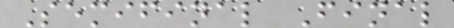Semifinal Final
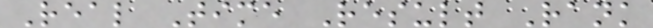Real Time Result Rank
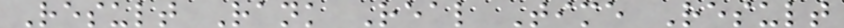Result Rank Real Time Result
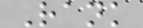Rank
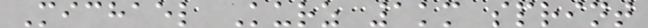Michael Kurz 1km sprint
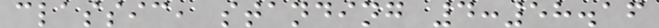classic, standing 4:58.16
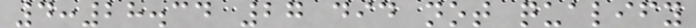4:28.34 27 did not qualify
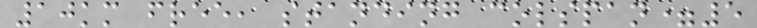10km free, standing colspan=5
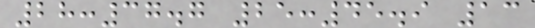28:37.7 25:45.9 13
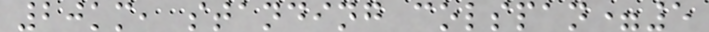20km, standing colspan=5
